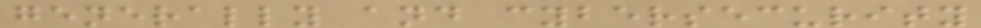generally and cybersecurity
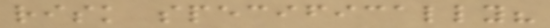risk specifically?
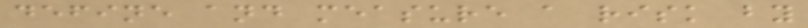define and measure a risk by
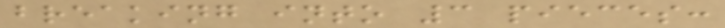breaking into 3 pieces:
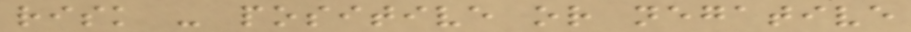risk - positive or negative
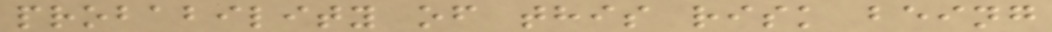probability of this risk being
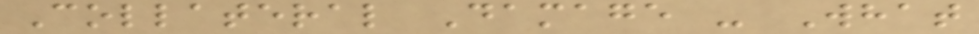Collateral Damage - What
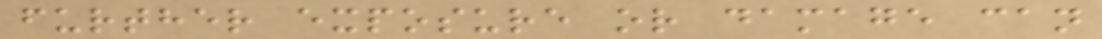further exposure or damage can
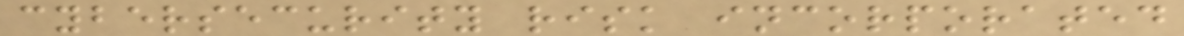cybersecurity risk incorporated
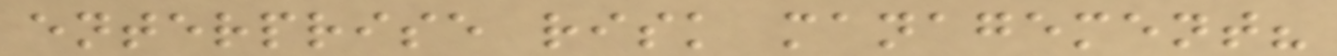enterprise risk management?
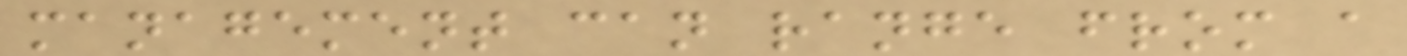management can range from a
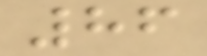86
